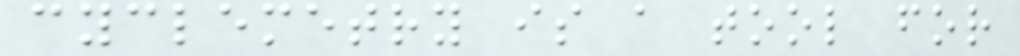cyclemetry is a tool for
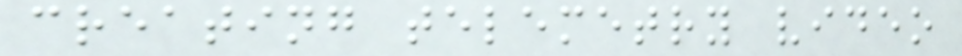creating telemetry video
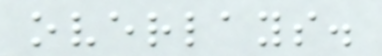overlays.
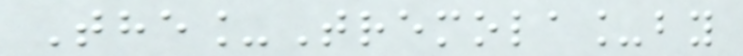The_Tremola_by
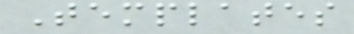Templates
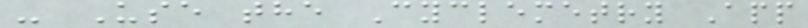- Use the Cyclemetry App
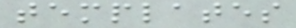templates
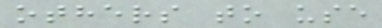others to use
